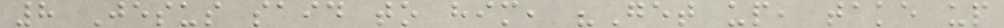8 Jesus said to him, "Get up, take up
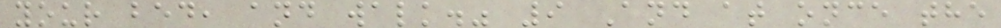your bed, and walk." 9 And at once the
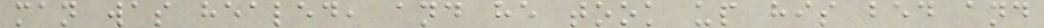man was healed, and he took up his bed and
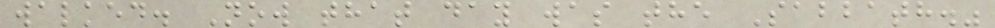walked. Now that day was the Sabbath."
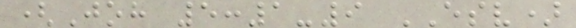(Joh 5:1-9 ESV)
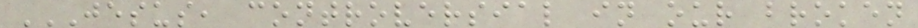JESUS, CONTROVERSIAL IN OUR BROKEN
